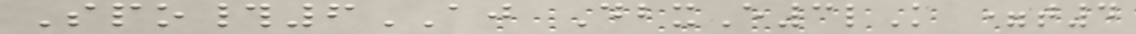Spo#6AJ DbxE3lK =t4
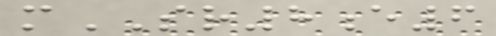mSR8e6
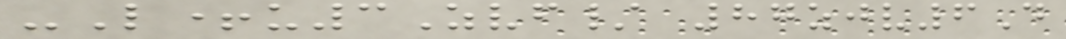-L+u3Zvf/ 87zjv6D
